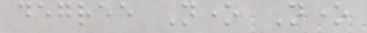degree None None
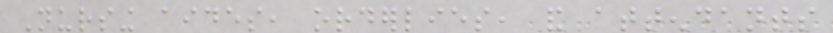Nursing aides, orderlies, and attendants
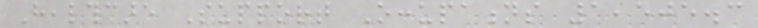Healthcare Support Occupations 1,505.3
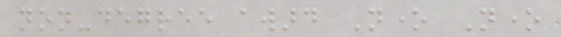non-degree award None None
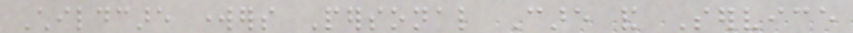Childcare workers Personal Care and Service
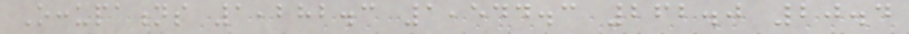Occupations 1,282.3 1,544.3 262.0 20.4
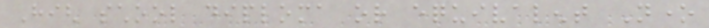High school diploma or equivalent None
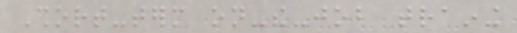Short-term on-the-job training
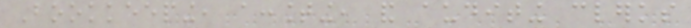Bookkeeping, accounting, and auditing clerks
